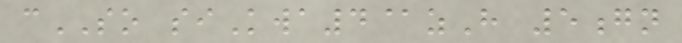cSO siKwa4@zH 5gn
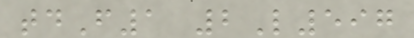tdF1 2L597
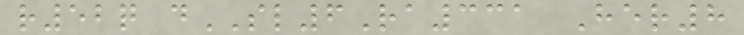r52q dSL6Ra331 Her8
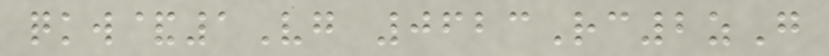qkw&1Vg 0623Rc2zG
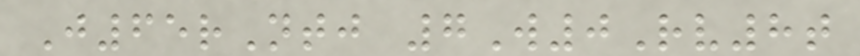J65rNtj 7W0Rv8t
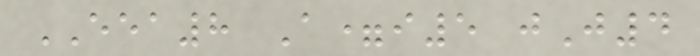EEA8 A=i5 jJ4
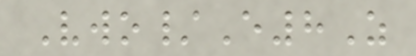Vwo/E8Z
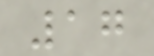17
